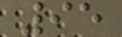95
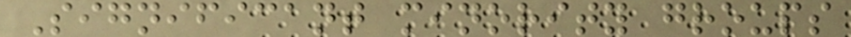Significant minority groups
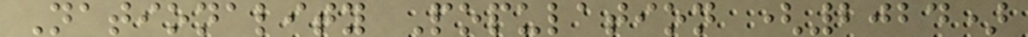Nationality Population (2024)
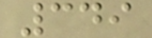349
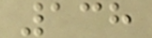138
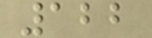122
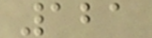121
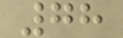78
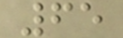65
